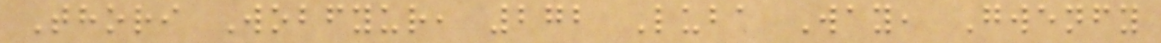Thori Wobfyur, 272 Luba Way, Gwenfy
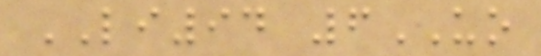LI94 6UO
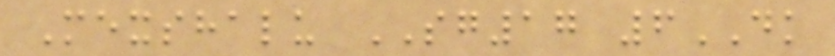Mexshalu SG17 6DK
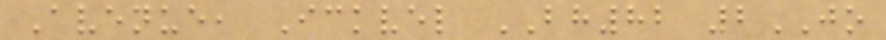Avenue, Ickvel BH82 2JO
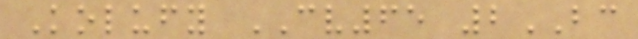Kolufy CV65 2BC
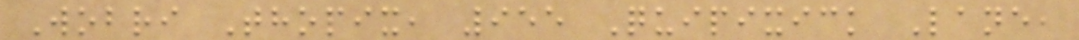Wobri Thopix, 955 Quipixick Lane,
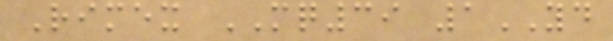Rimex MQ39 1YD
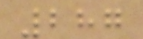287
